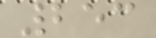253
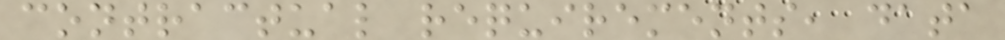contractual requirements, data
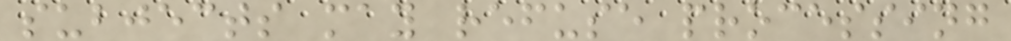subjects may refuse processing
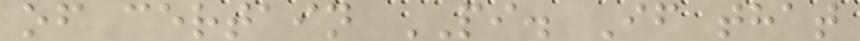of certain PI. If that
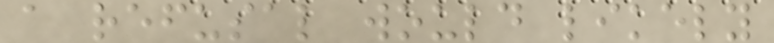a refusal would likely
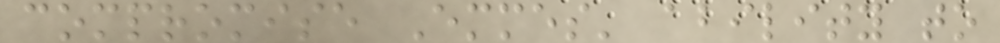compromise Emmes' ability to
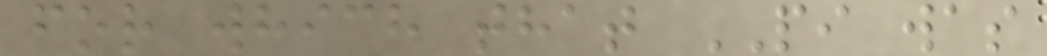for which that PI was
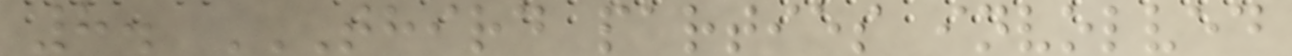8. THIRD PARTIES INVOLVED
